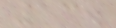13.
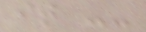it --
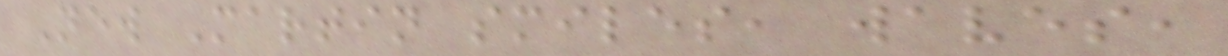New Martin smiles, waves,
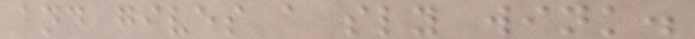and gives a sly wink.
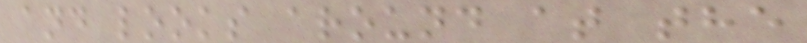and looks around at the
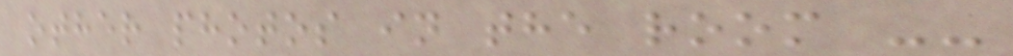other photos in the room --
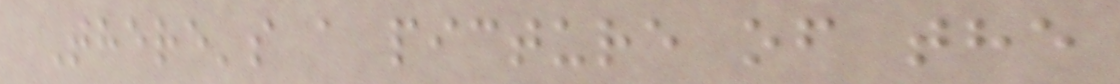There's a picture of the
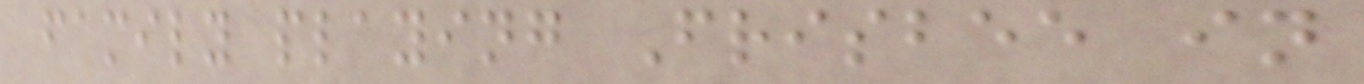family playing Frisbee in
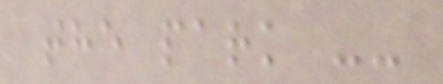the park --
